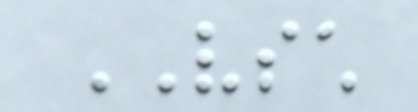VSCH
